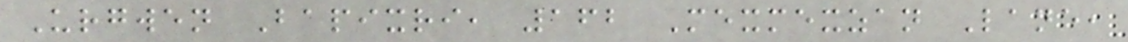Urgwen Bapixri, 162 Mexmexzan Lane,
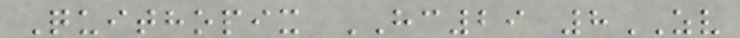Quithopix HC29 8ZV
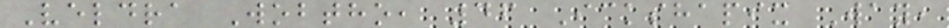Veldra Wobtho, 46 Ickshapix Way,
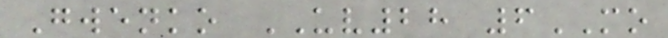Gwenko UV28 6MO
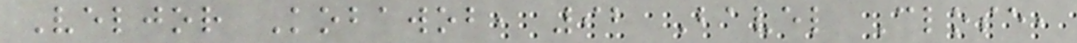Veljor Kobawob, 92 Bavel Close,
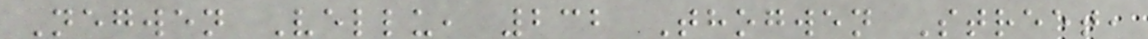Negwen Vellu, 232 Thogwen Street,
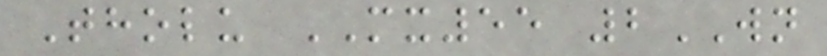Tholu MX55 2WN
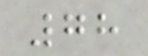78
